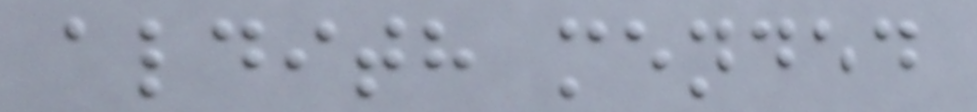aldith mended
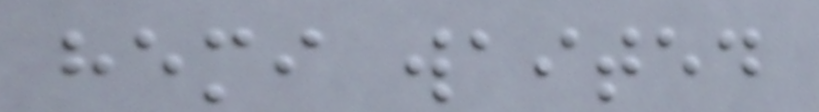hemi waited
